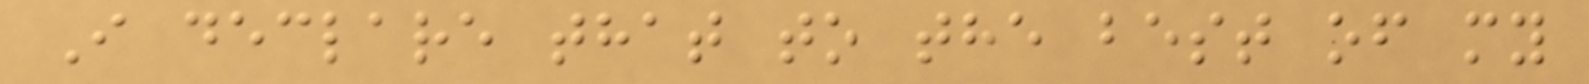I declare that to the best of my
